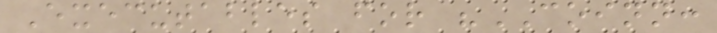Executables for "COINN:
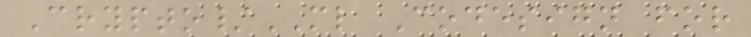Crypto/ML Codesign for
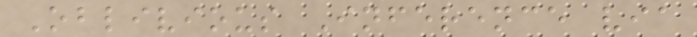Oblivious Inference via
